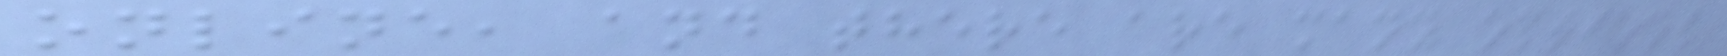online, and there are many options
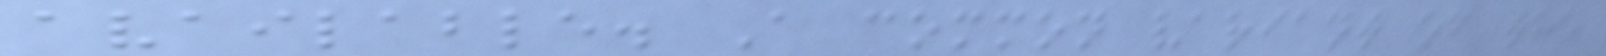available. A common variant of the
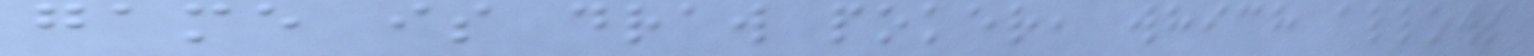game is draw poker, which allows
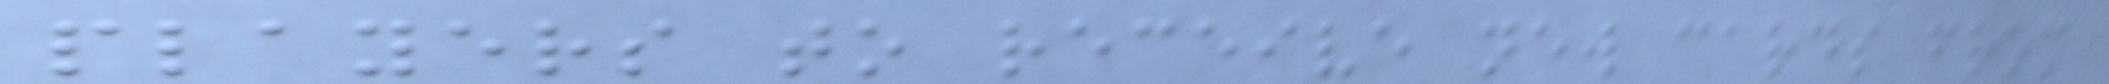players to receive new cards from
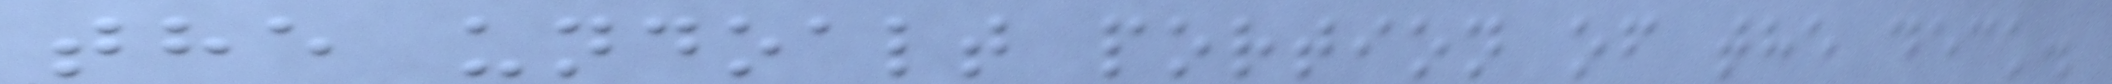the undoalt portion of the deck.
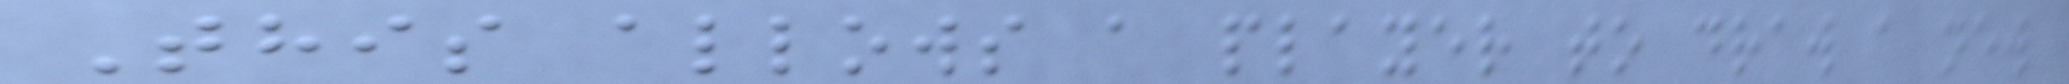This allows a player to draw a new
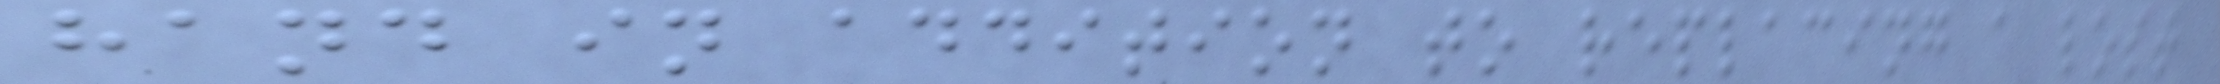hand in addition to replacing a lost
